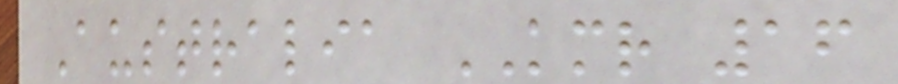Australia KMR 16
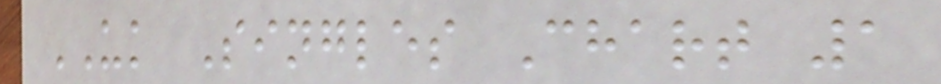UK Singles Chart 1
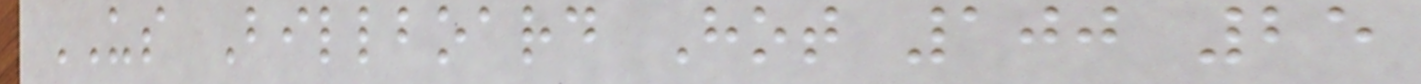US Billboard Hot 100 25
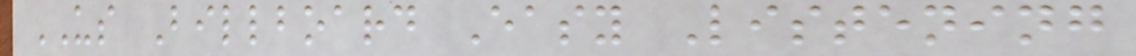US Billboard Easy Listening
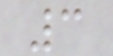3
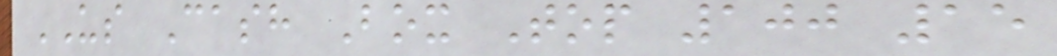US Cash Box Top 100 15
